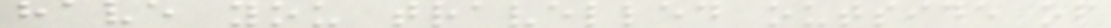have you travelled outside of
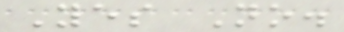Yes No.
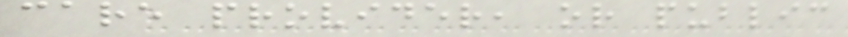care provider, or public
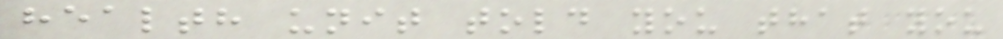health unit told you that you
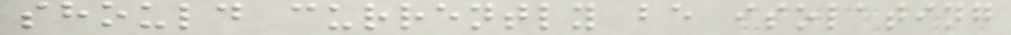should currently be isolating
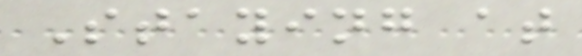Staying at
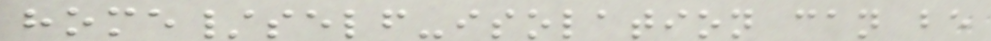home/self-isolation can be
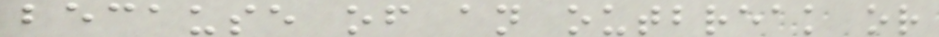because of an outbreak or
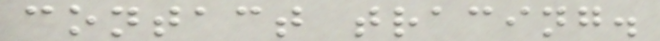contact tracing.
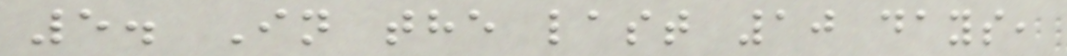5. In the last 10 days,
